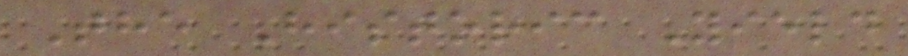The Historic Yield
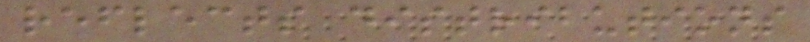reflects distributions
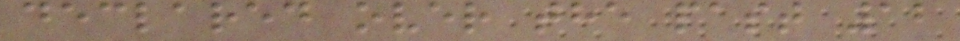declared over the past 12
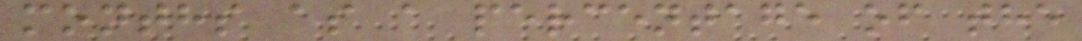months as a percentage of the
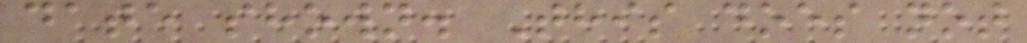date shown. This does not
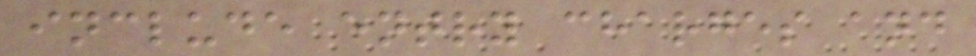include entry charges and
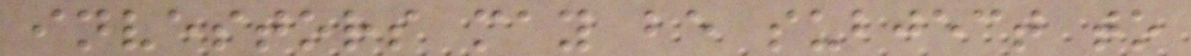investors may be subject to
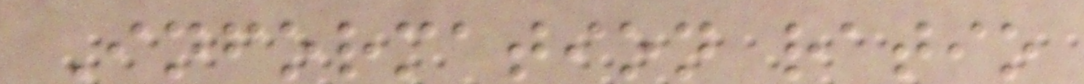Information ratio
